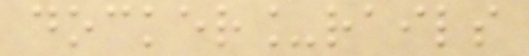docker_rails
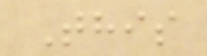This
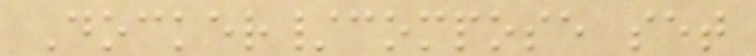Docker/compose set
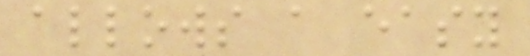allows a easy
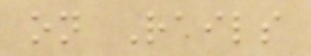on Rails
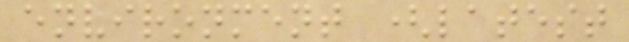environment (latest
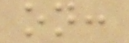on:
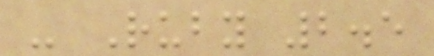- Ruby 2.5
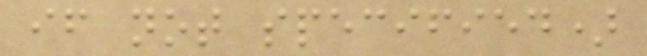if not specified)
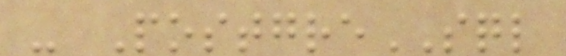- PostgreSQL
